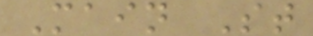Main St
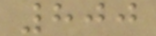800
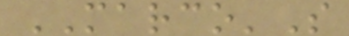MARCO'S
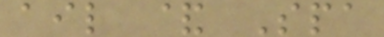ail & Spa
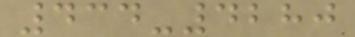434-4280
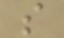s
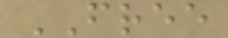FREE
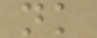nk
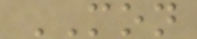MON
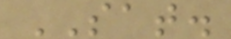SAT.
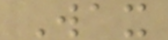Wax
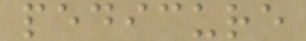pedicure
